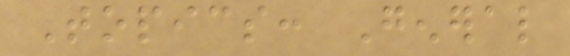Topics: General
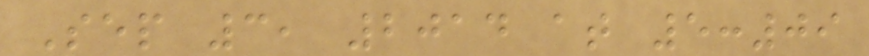Sep 3, 2014 at 5:09
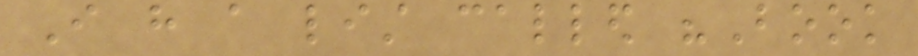I have a list called "Book
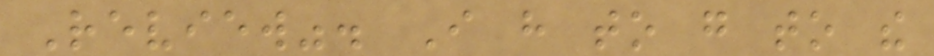Review". I have to go to the
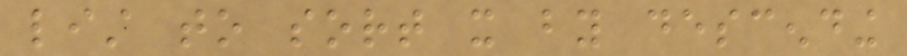list to sort it by descending
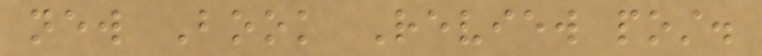new Book Review post.
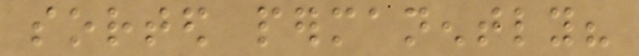sorted permanently?
